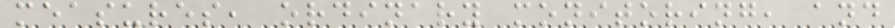measures, ordinary monitoring, and
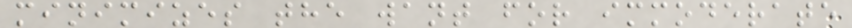minimizes the want for immoderate
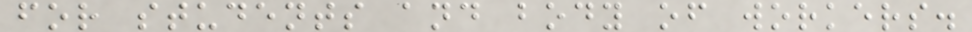for students and body of workers.
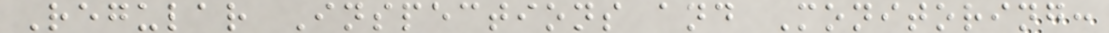Regular Inspections and Monitoring:
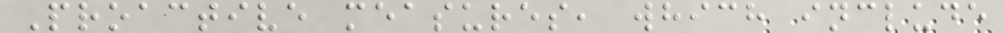Proactive measures, which include
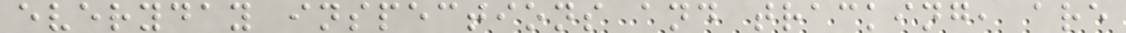everyday inspections and tracking, are
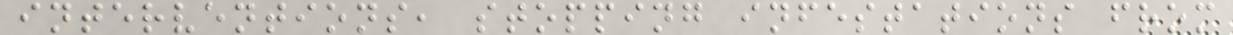interventions, stopping infestations from
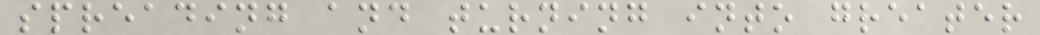spreading and turning into greater
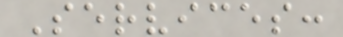Services:
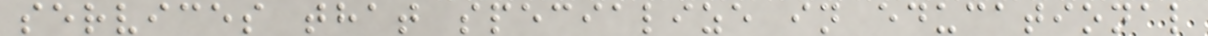services that specialize in educational
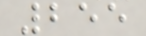255
